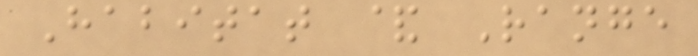Habitat & Range
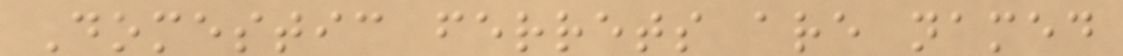Domestic ferrets are named
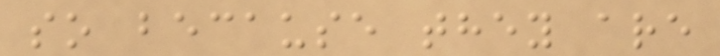so because they are
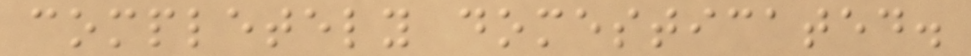completely domesticated.
